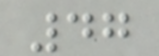47
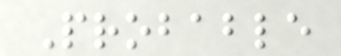Probable
